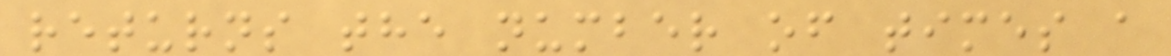returns the number of times a
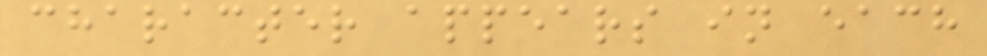character appears in each
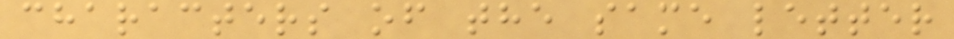characters of the same letter
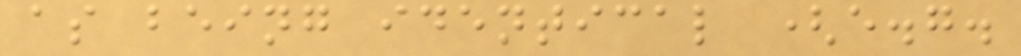as being identical (e.g.
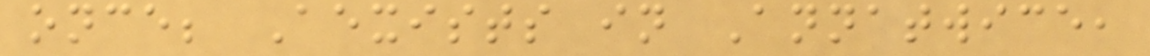once; Aexists in Annatwice,
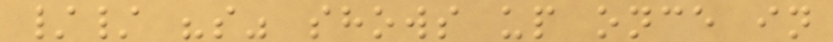// "s" shows up once in
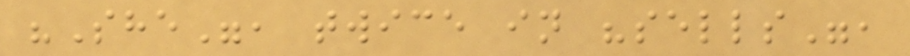"She", twice in "sells",
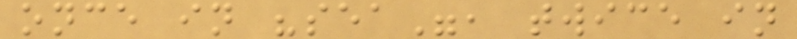once in "sea", twice in
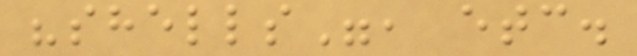"shells", etc.
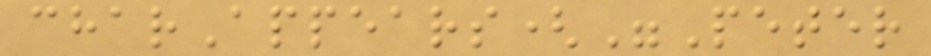charAppears("Peter
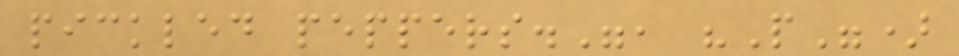pickled peppers.", "P")
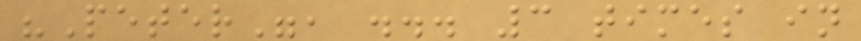"Peter", ... 3 times in
